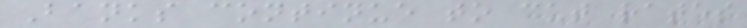Banks continue to cut rates
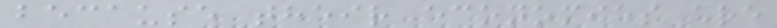because their economies are
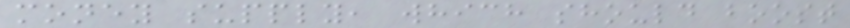money supply, which should boost
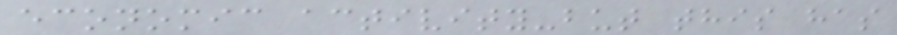economic activity-but this has
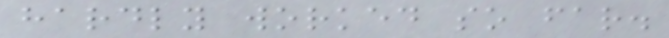hardly worked so far.
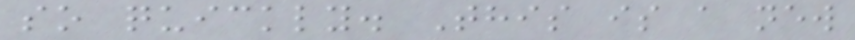so quickly. This is a new
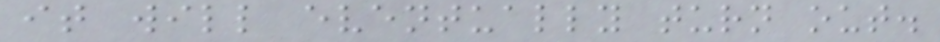it will eventually turn out.
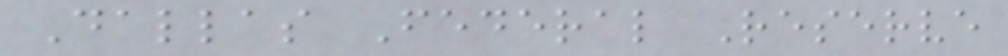Dallas Federal Reserve
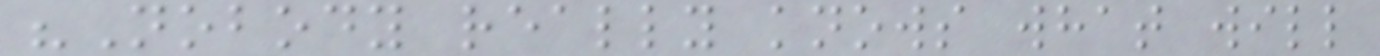"Nobody really knows what will
